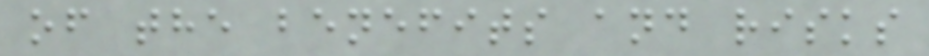of the benefits and risks
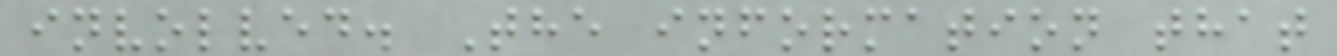involved. The information that
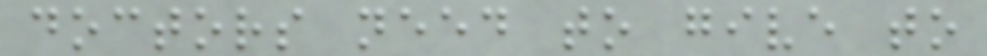doctors need to give to
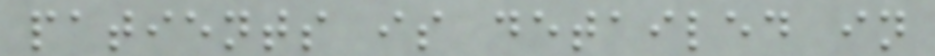patients is detailed in
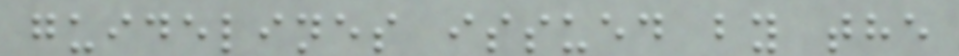guidelines issued by the
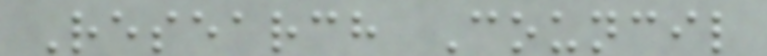Research Council
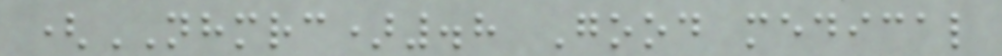(NHMRC).8 Good medical
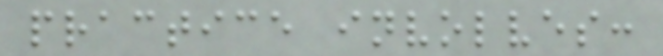practice involves:
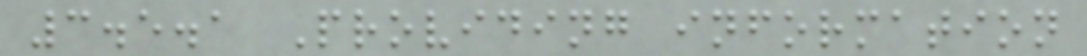3.5.1 Providing information
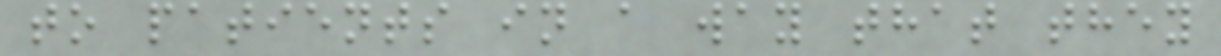to patients in a way that they
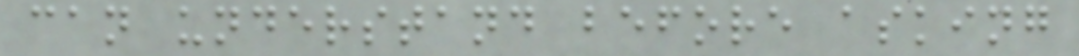can understand before asking
